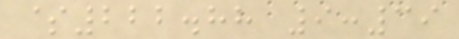$222.88 9:39
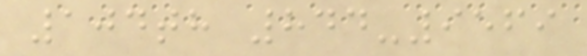104th 844-9569
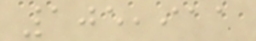105,911
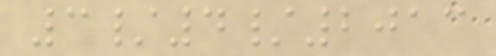3/4/2013
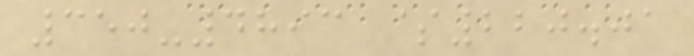350-4893 $220.01
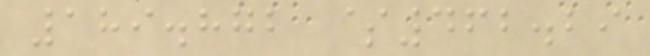189.872 $462.29
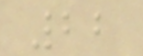22
